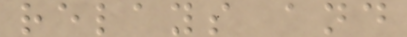relays and
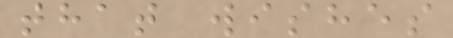that wishes
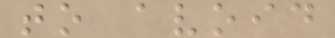to avoid
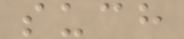such
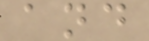and
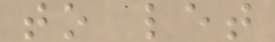to let
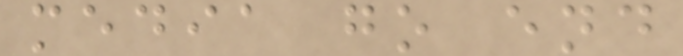media go end
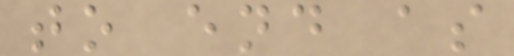to end as
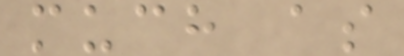much as
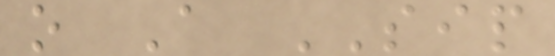o A SIP
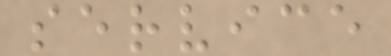service
